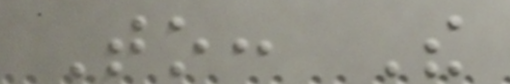To: The
